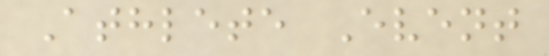Athlete Event
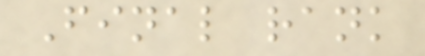Final rank
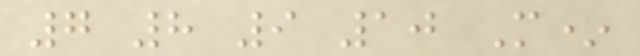7 8 9 10 M*
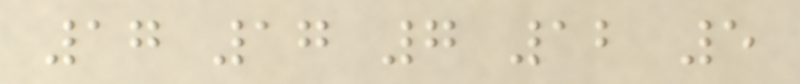17 17 7 12 5
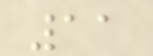11
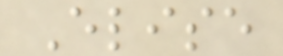Elise
